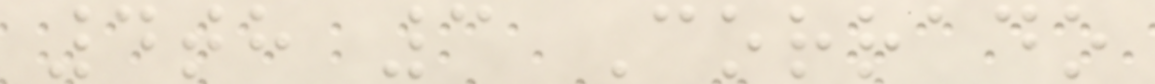4th 3 Corrado
